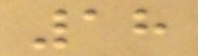18
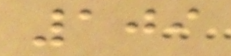109
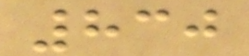830
